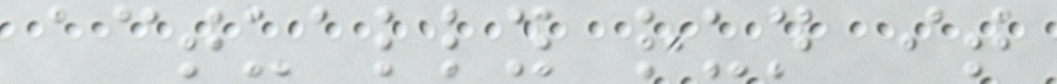actually run it
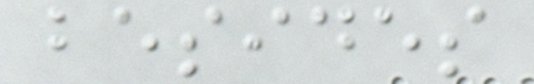besides
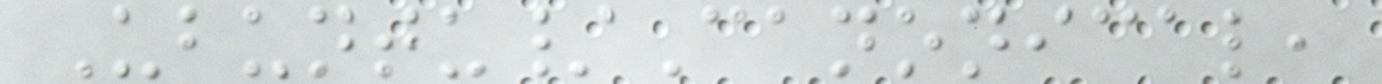Ubuntu/Canonical,
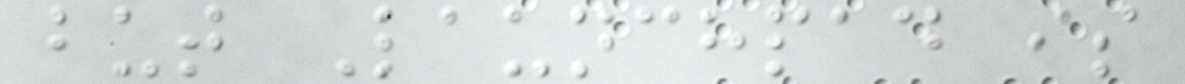but Launchpad is
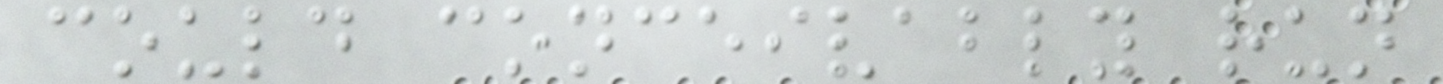could conceivably run
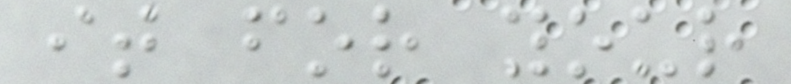it for your
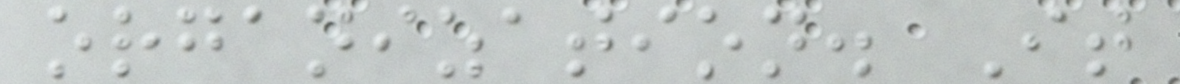organization. It
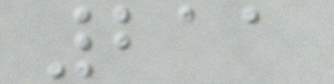211
